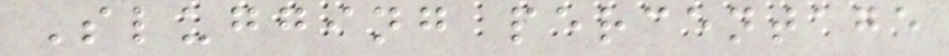Slugging percentage
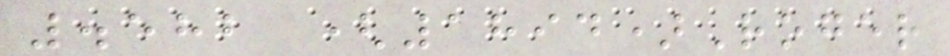.582 (1894)Roger
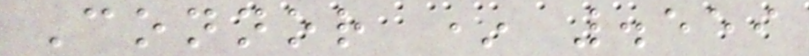Connor * .559
